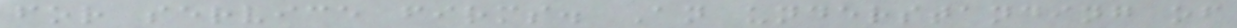for service firms. An understanding of
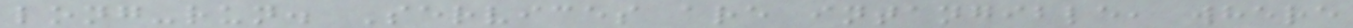long-run. Services are intangible, where
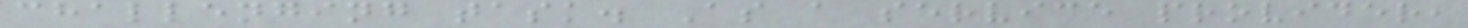challenging task. As a service provider,
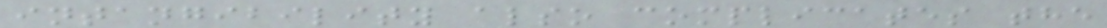intangibility also complicates the
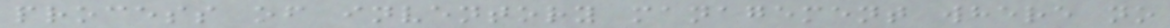process of inventory management where no
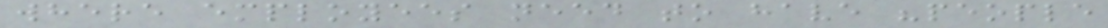where employees need to have "people
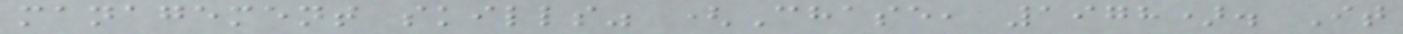management skills" (Chase, 1978). It
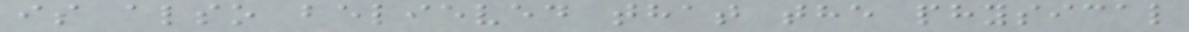is also believed that the physical
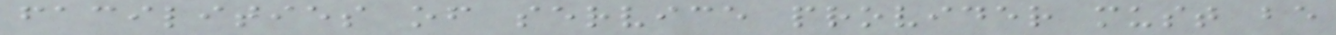facilities of service provider must be
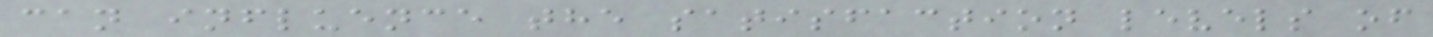can influence the satisfaction levels of
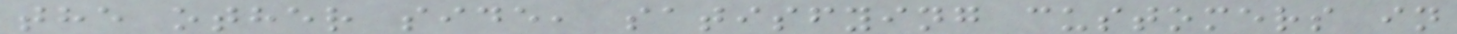the other side, satisfying customers in
